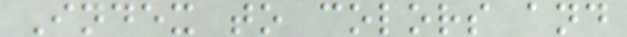Index to colors and
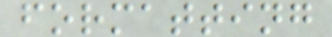formatting
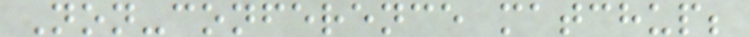Non-conference matchup;
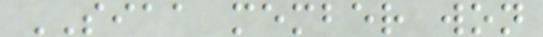SIAA member won
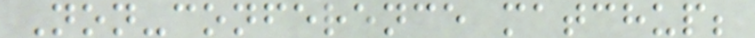Non-conference matchup;
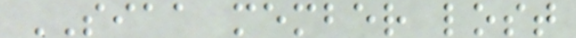SIAA member lost
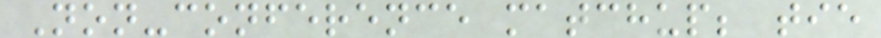Non-conference matchup; tie
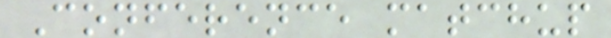Conference matchup
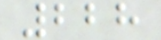228
